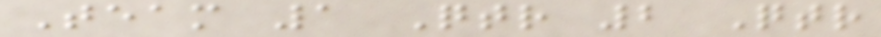Team 1 Qtr 2 Qtr
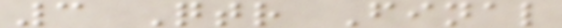3 Qtr Final
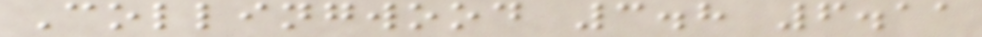Collingwood 3.8 6.11
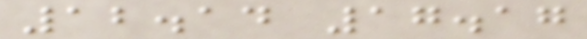12.14 17.17
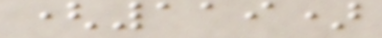(119)
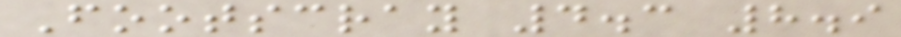Footscray 4.3 8.9
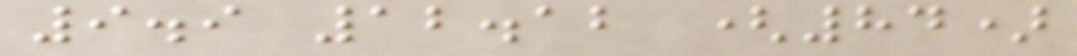9.9 12.12 (84)
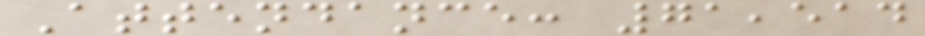Attendance: 71,514
